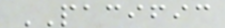PACIFIC
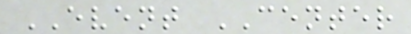EVENT CENTER
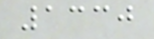1330
